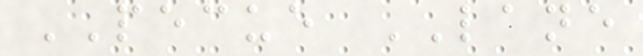PECUE LANE
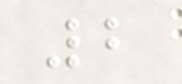2
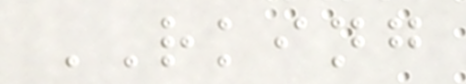RKING
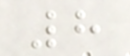8
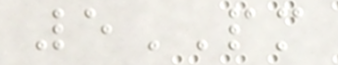5PM
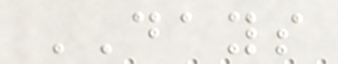DAYS
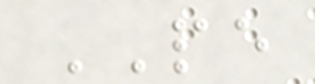PE
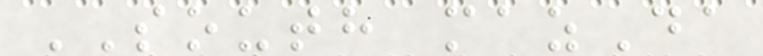SOUTH mazDa
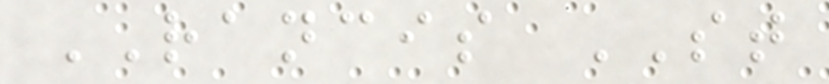RANCIS ST
